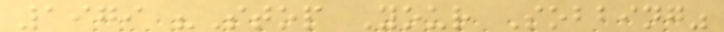1979 "Stop Your Sobbing"
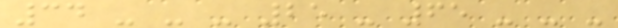34 - - - 25 - 65 - - -
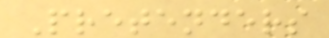Pretenders
